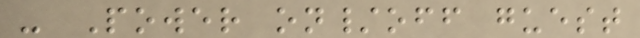- Power on/off guest
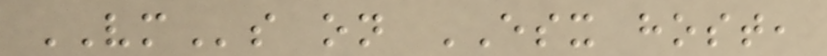VMs on ESX host,
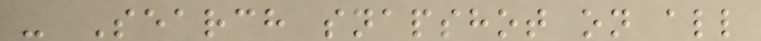- Search snapshot on all
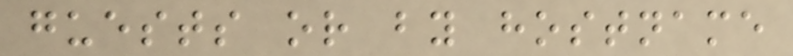guests or by hostname
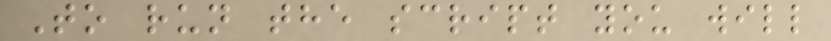To run the script you will
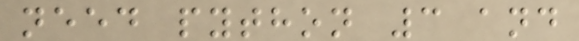need python 3 and
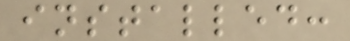installed:
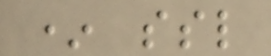* ssl
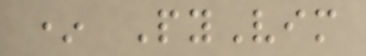* PyVim
